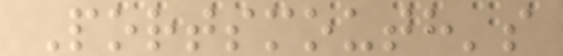Portsmouth's
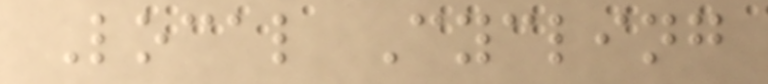Local Cycling
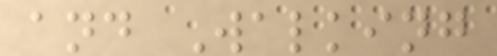and Walking
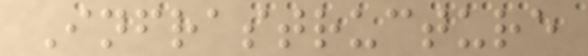Infrastructure
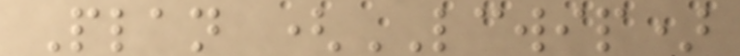Plan (LCWIP)
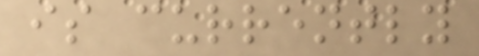is currently
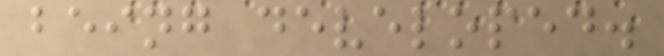being developed.
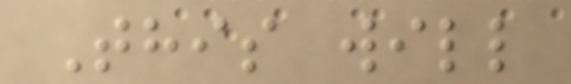This will
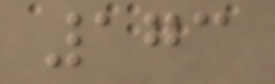173
